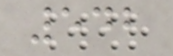542
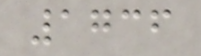1736
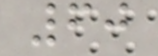60
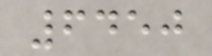6450
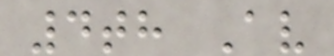4th Av
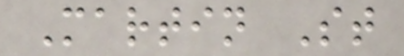Martin St
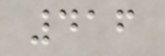416
